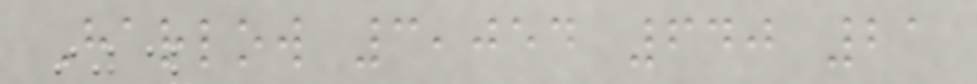Harlow 3,054 640 21
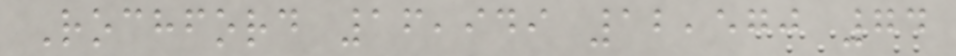Rochford 16,949 12,570 74
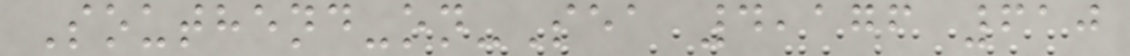Southend-on-Sea 4,176 610
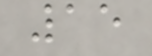15
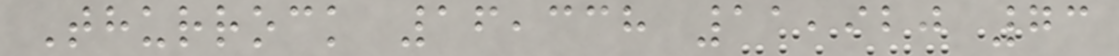Thurrock 16,338 11,920 73
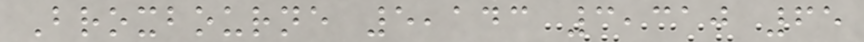Broxbourne 5,143 3,310 65
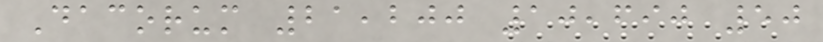Dacorum 21,200 10,690 50
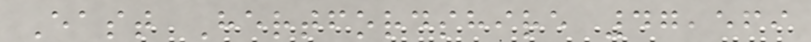East Hertfordshire 47,569
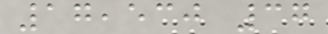17,530 37
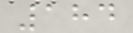184
